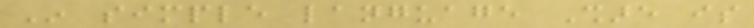In simple language Share is
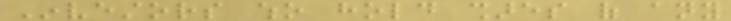Investors who hold shares of any
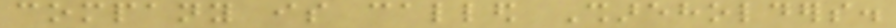company is called Shareholders.
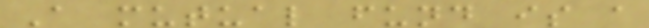A mutual fund is a
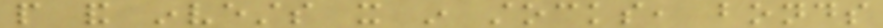people and invests it in stocks, bonds
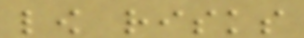low risks
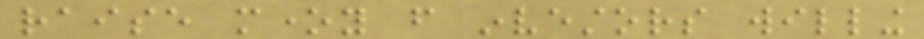raise money from investors willing
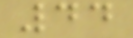44
